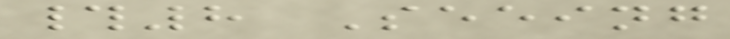#8 Seeing
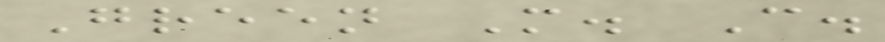Green M. C.
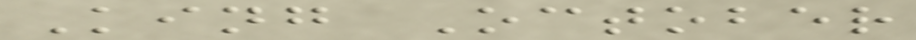King October
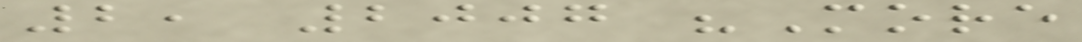2, 2007 "More
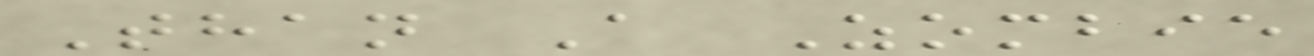Than A Zombie
